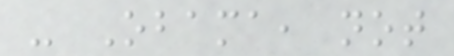- Obama, not
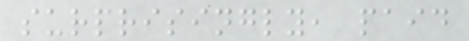surprisingly, paid
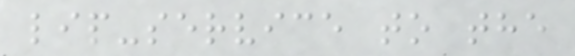lip-service to the
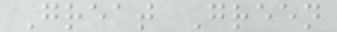Great Green
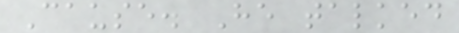Cause. He talked
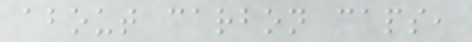about carbon caps,
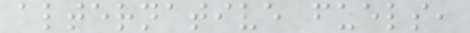alternative fuels,
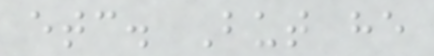etc. But he
